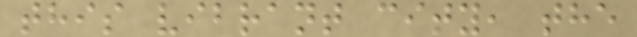this vibrant city, the
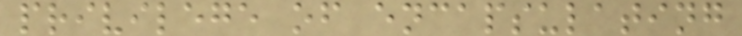privilege of encapsulating
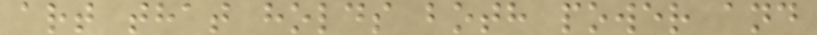art that holds both power and
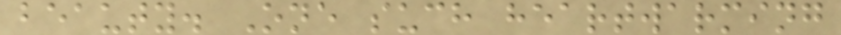beauty. One such heartwarming
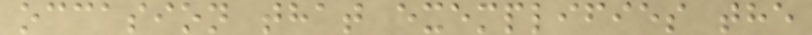occasion that exemplifies the
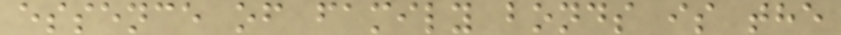essence of family bonds is the
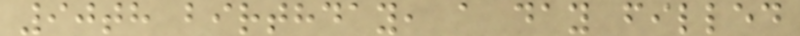90th birthday, a day filled
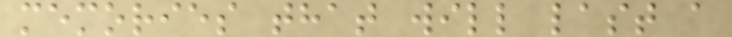memories that will last a
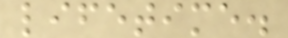lifetime.
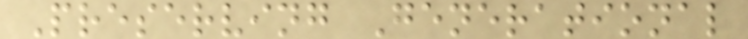Preserving Generational
